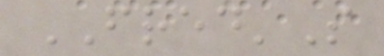FRED'S
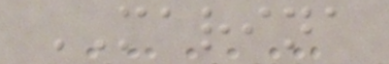MARINA
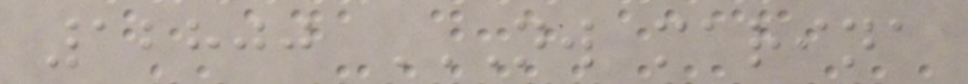12800 NW MARINA
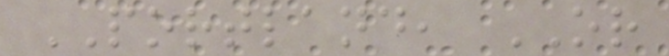PORTLAND, OR
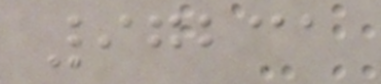97231
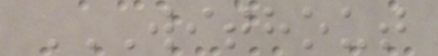WITHOUT
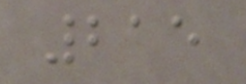215
